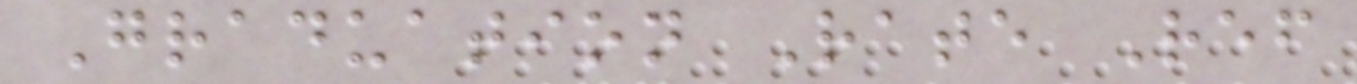Graduation Rate Ref
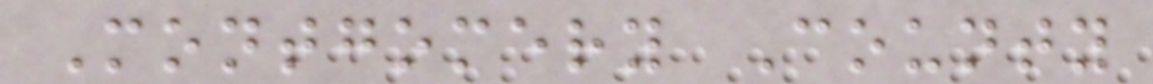Montgomery County
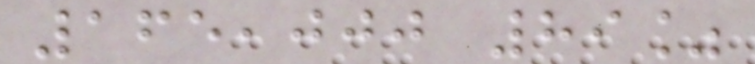165,000 89%
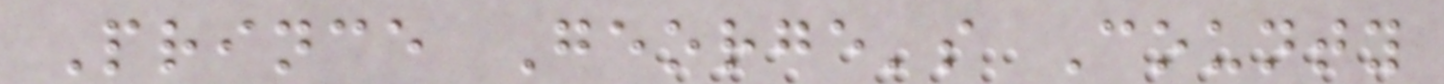Prince George's County
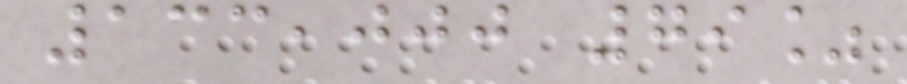133,000 79%
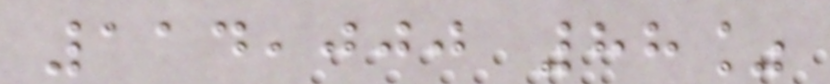114,000 88%
